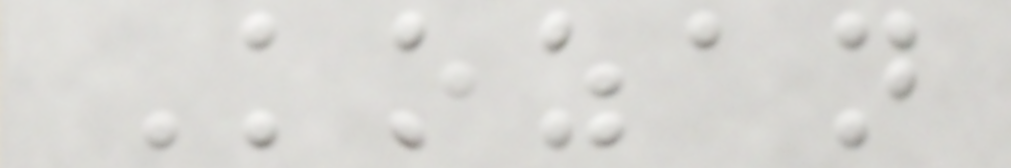Kozan
